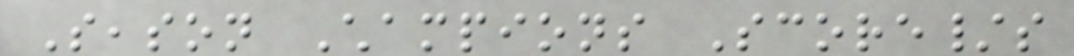Season Champions Score/s
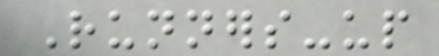Runners-up
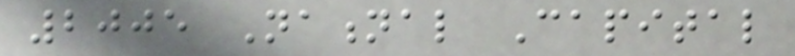2005 National Capital
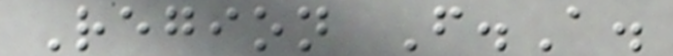Region F.A.
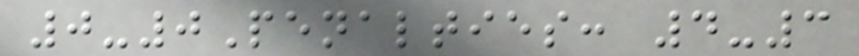0-0Penalties: 4-3
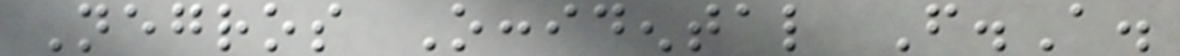Negros Occidental F.A.
